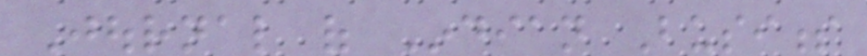Journal of Indian Business
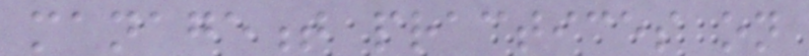management practices on
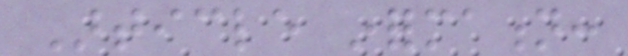Article information:
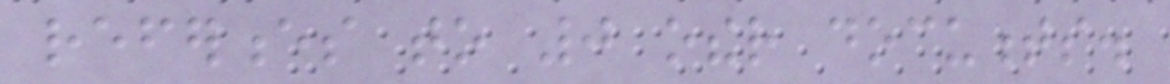references to 0 other documents.
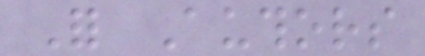For Authors
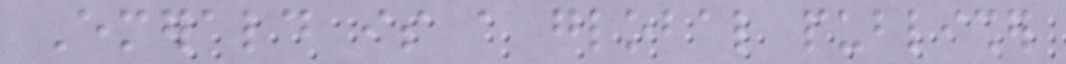Emerald is a global publisher
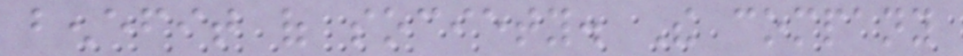benefit of society. The company
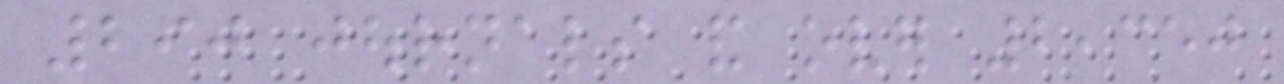290 journals and over 2,350
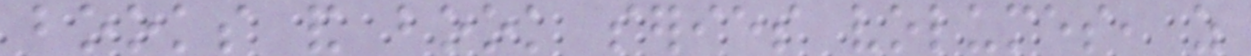books and book series volumes, as
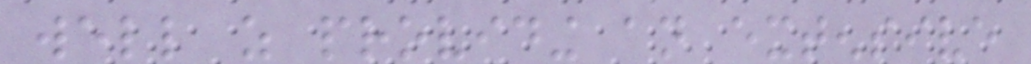well as providing an extensive
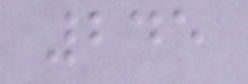245
